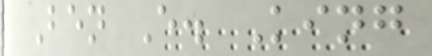Ben E. King
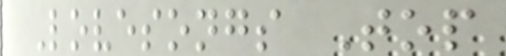Lovesongs Top
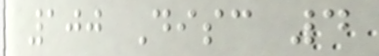100 Disc 4
